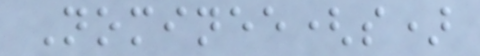Nominee(s)
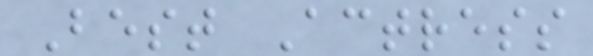Best Actress
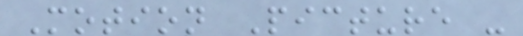Motion Picture -
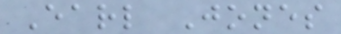Earl Jones
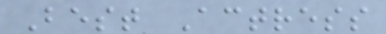Best Actress
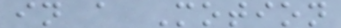in a Motion
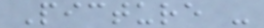Picture -
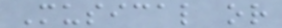Musical or
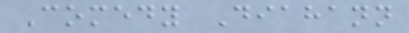Comedy Diahann
